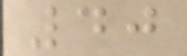40
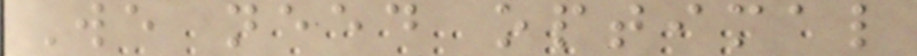We need optimal
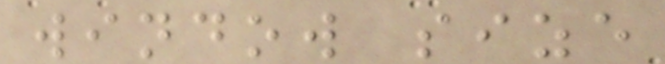window size
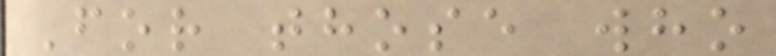For those who
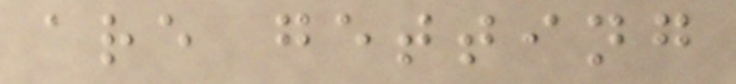are getting
